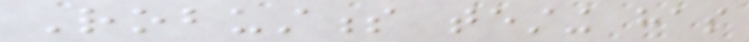Robustness testing has
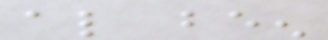also been
